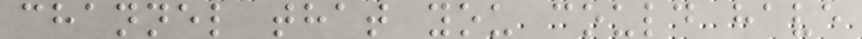channel that you could have
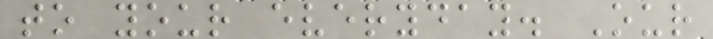to your everyday. Our
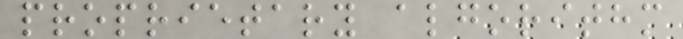proprietary algorithm
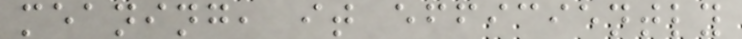meaning, it efficiently
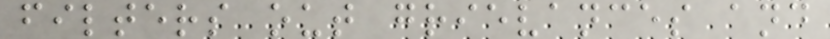filters out grievances and
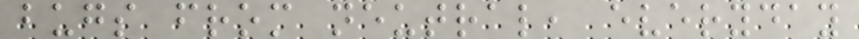bugs from neutral, everyday
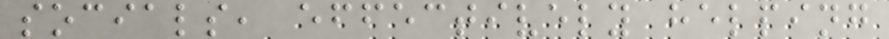socials, effectively helping
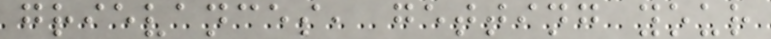grievances, getting your
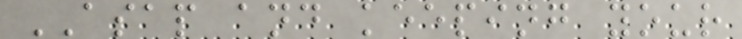ASAP and keeping your
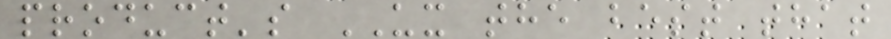product's UX the best that
